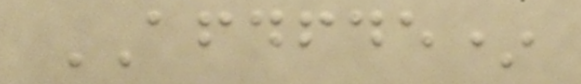AFDFDE*
